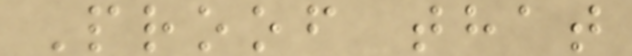Proof that
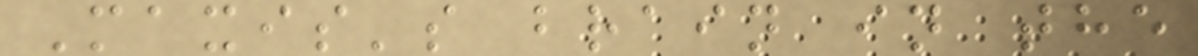Maxis's brain in the
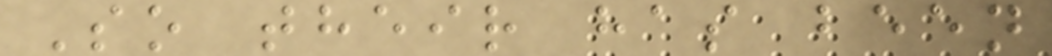So their has been
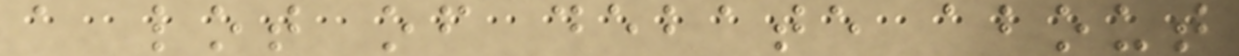a lot of debate about
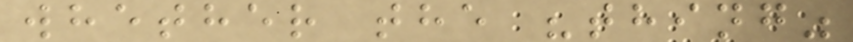whether the "thing"
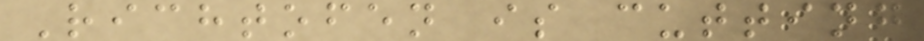Richtofen is cutting
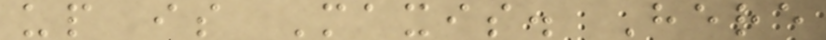up is Maxis. Here
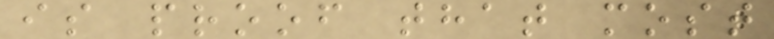is proof that most
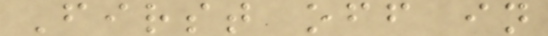First off in
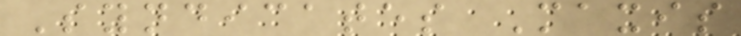Syndicates Maxis
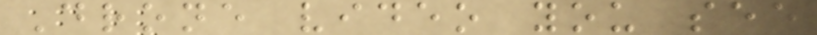Drone video you see
